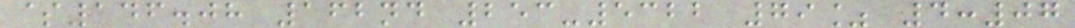$146.08 162nd 253-5322 79% 4:07
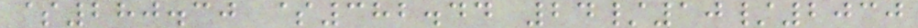$280.30 $382.44 24/10/2030
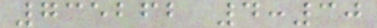735262 4:30
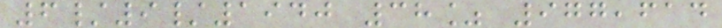6/9/1940 38% 977,614
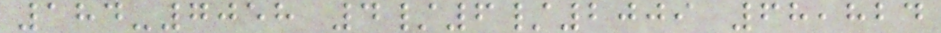184-7058 4/6/2009 68,824
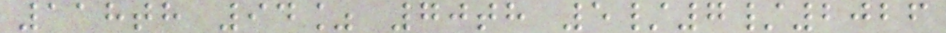118th 94% 70th 5/7/2026
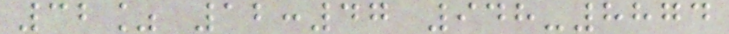32% 12:47 948-8874
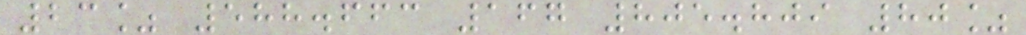23% 588.663 167 805.809 80%
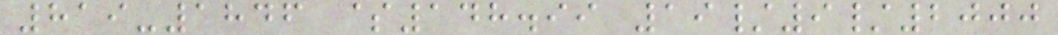819-1846 $148.99 19/9/2000
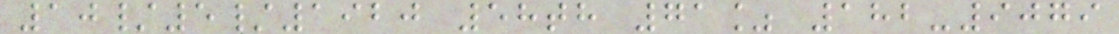10/5/1920 58th 71% 182-9079
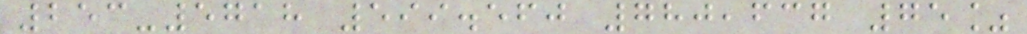253-5718 599.560 780,637 75%
